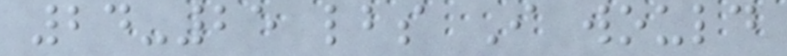24-25 lbs I would
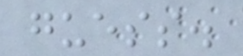guess.
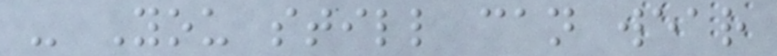- You still can wear
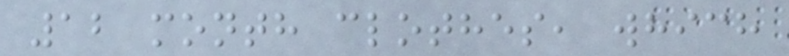12 month clothes, which
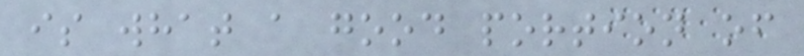is what a good portion of
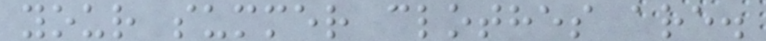your summer clothes are.
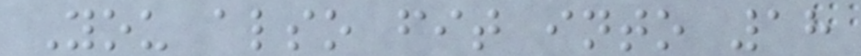You also fit into 18
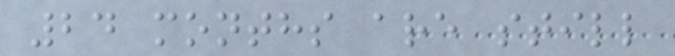24 months are still
